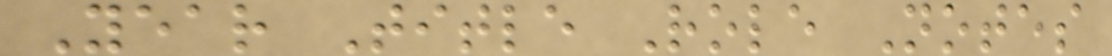Year Title Role Notes
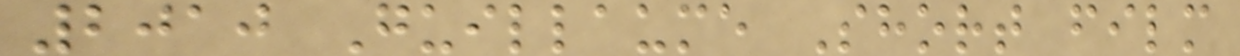2010 Guillaume Short film
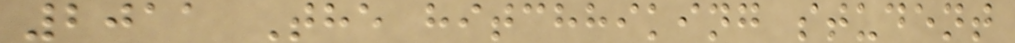2011 The hitchhiking student
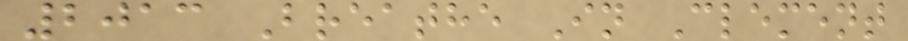2013 Breathe In Clement
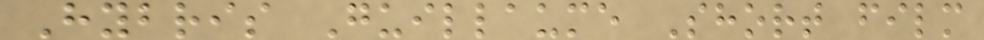Hybris Guillaume Short film
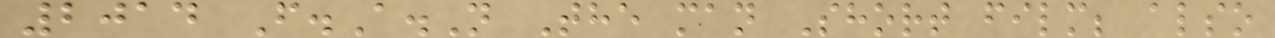2014 F.A.N The man Short film; also
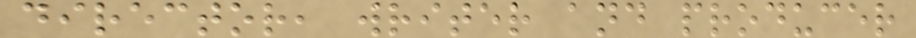director, writer and producer
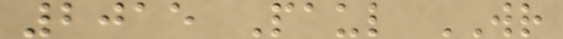2015 Paul WR
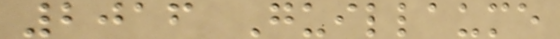2016 Guillaume
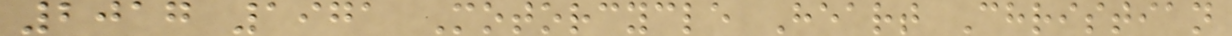2017 1971 Motorcycle Heart Christian
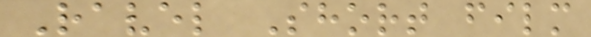Ravel Short film
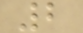2
